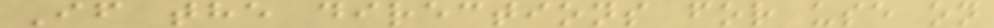If the directions for use on
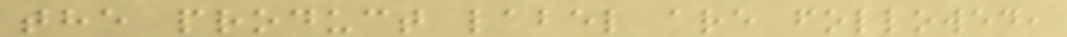the product label are followed,
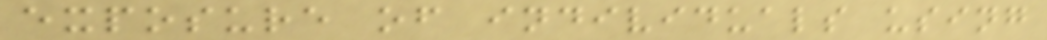exposure of individuals using
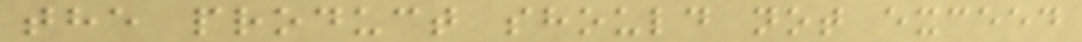the product should not exceed
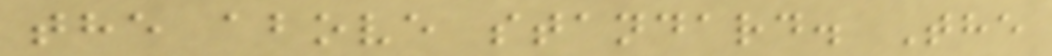the above standard. The
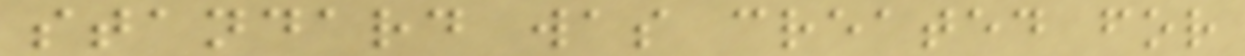standard was created for
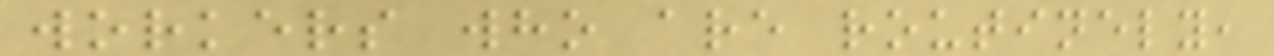workers who are routinely,
